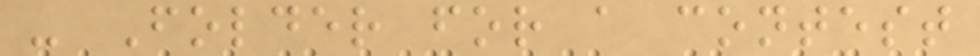- Folder for a contest
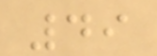49
